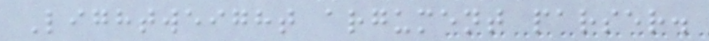Lightweight argument parser.
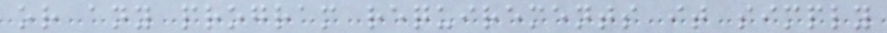or any program requirements it simply
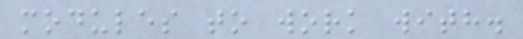modules to work with.
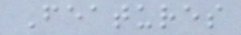Features
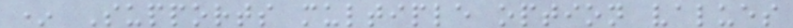* Supports multiple option values
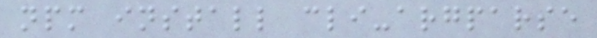npm install cli-argparse
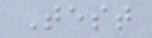Test
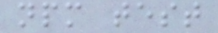npm test
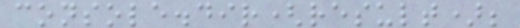console.dir(result);
